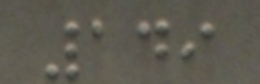149
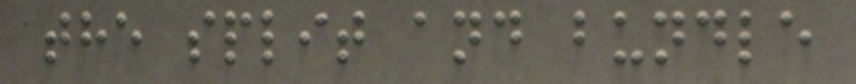the split and bundle
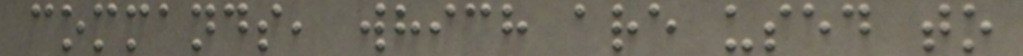commands, which are used to
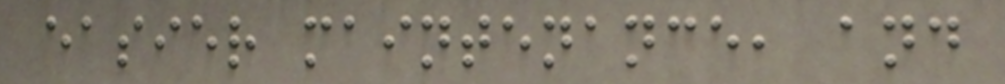easier maintenance, and
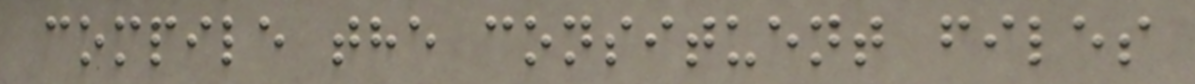compile the consituent files
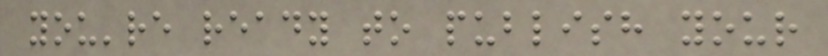you're ready to publish your
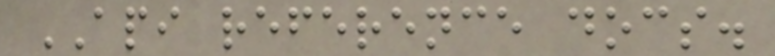API reference docs.
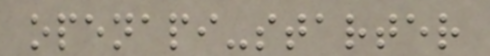openapi-starter
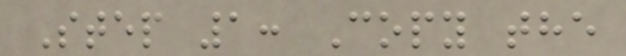Step 1: Copy the
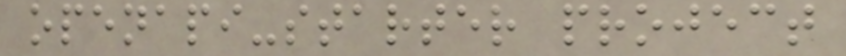openapi-starter project
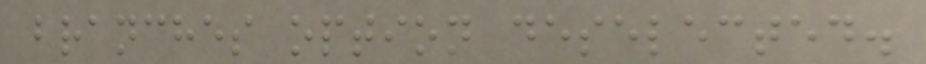branches option deselected.
